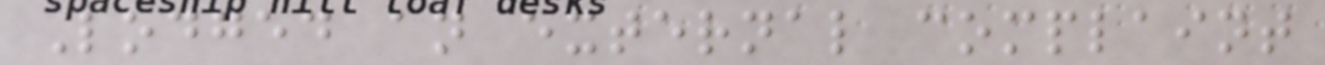Lodged an external complaint
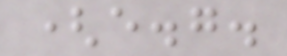(e.g.
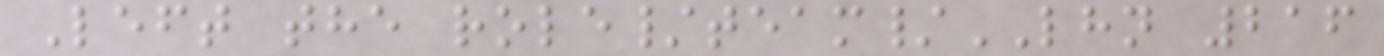Left the role/team/LHN 216
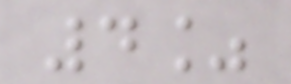4%
